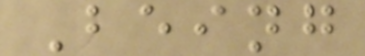Being
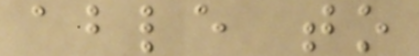able to
